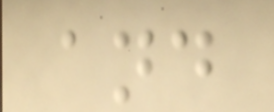and
